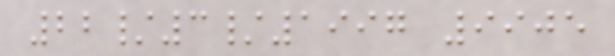22/3/1997 9905
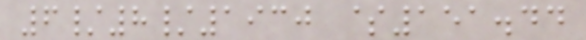6/8/1930 $151.44
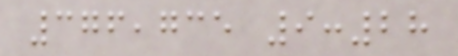376,735 9:28
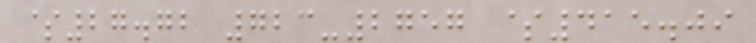$27.72 723-2757 $415.09
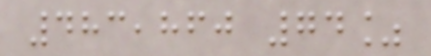483,860 74%
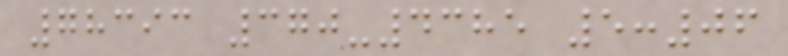78393 370-4385 5:06
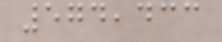574,433
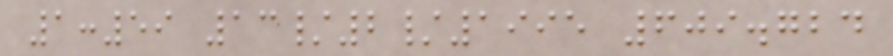1:59 13/2/1995 609.724
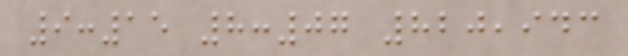9:15 8:07 820,943
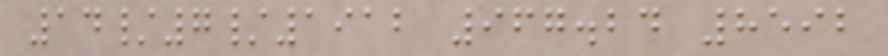14/7/1912 967.24 8592
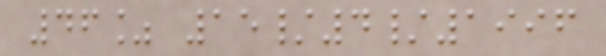46% 15/4/1996
